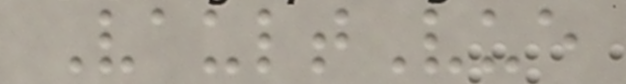VaultVue
